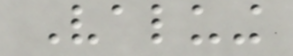Valuing
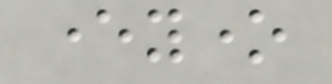everyone
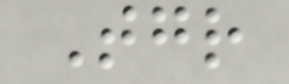Together
